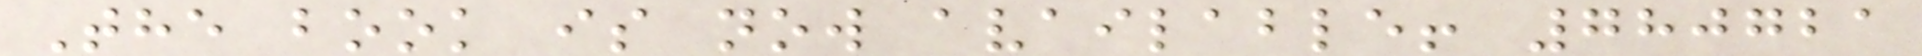The book is now available! 780721
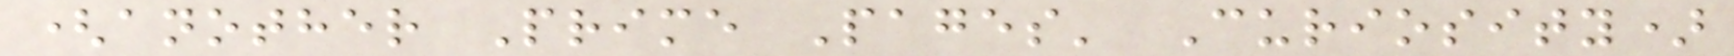(another Prime Pages' Curiosity)
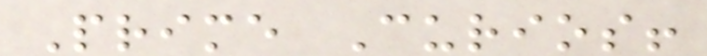Prime Curios!
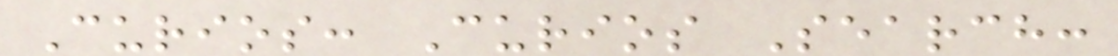Curios: Curios Search:
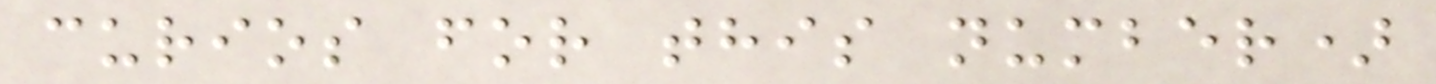curios for this number)
